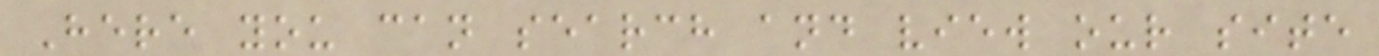Here you can search and view our site
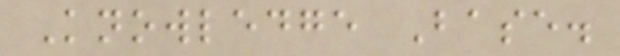Knowledge Base.
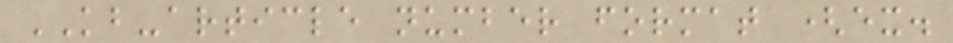KB-article number format (ex.
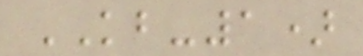KB-1)
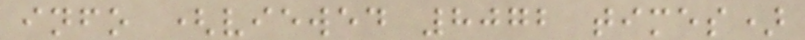info (viewed 8072 times)
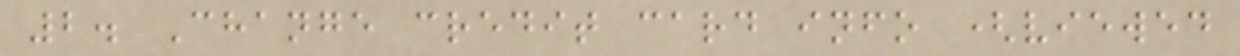2. Change credit card info (viewed
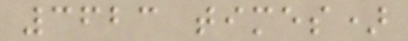3623 times)
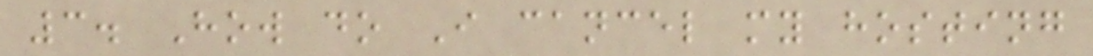3. How do I cancel my hosting
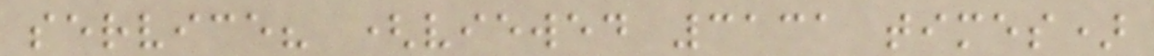service? (viewed 3131 times)
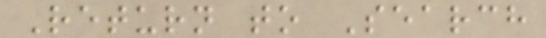Return to Search
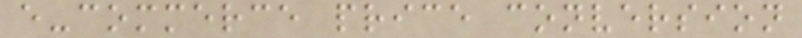e-commerce price conversion
